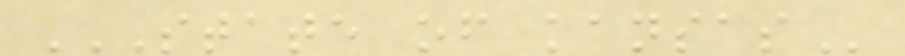STATE OF KANSAS
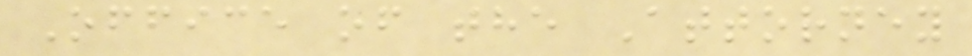Office of the Attorney
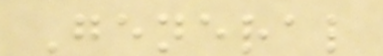General
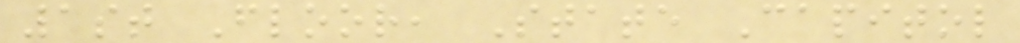1st Floor, State Capitol
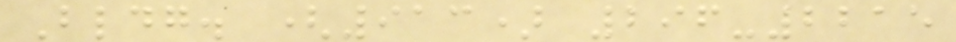Bldg. (913) 296-2215
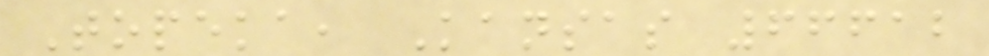Topeka, Kansas 66612
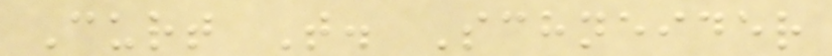Curt T. Schneider
